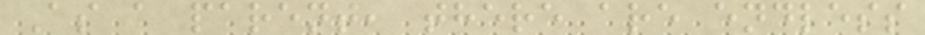As a parent, there are endless
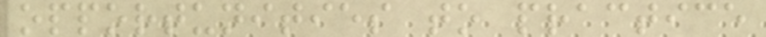opportunities to practice
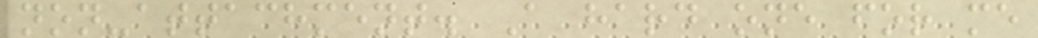non-attachment. A hard one for me
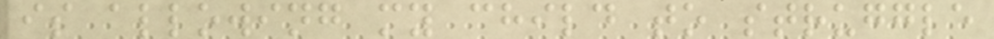is allowing my child to struggle
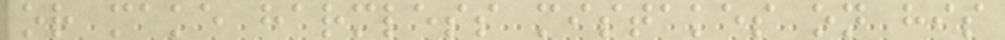or make harmless mistakes on his
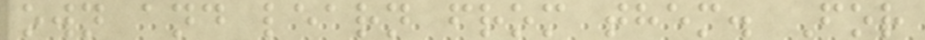own and learn from them. For
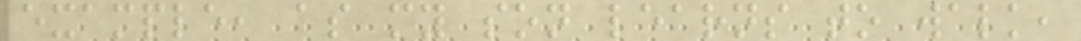example, as my son learns to walk,
